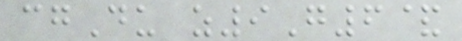cgDu z9G6&
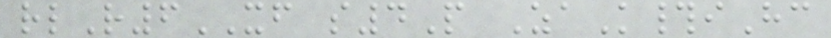rlR6XF s4P ZaK#iHc
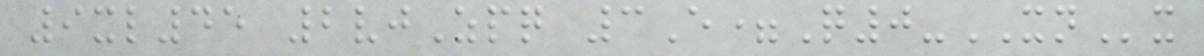9xl45 2vjZpq 3E=Q0-XNx
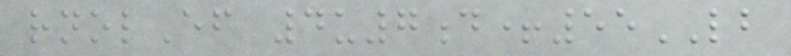rnolEf 4u7d+55LB
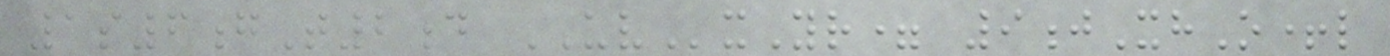1s6gT2d UVxYr= 9jXhO+l
